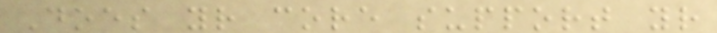Does your core support your
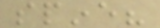spine?
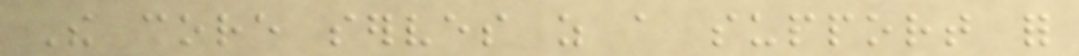The core serves as a support for
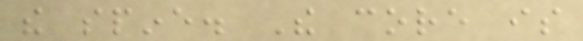the spine. The core is
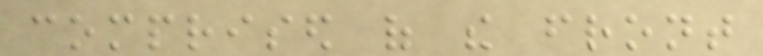comprised of the front
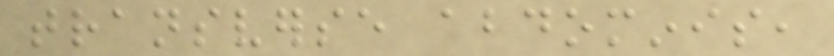transverse abdominis,
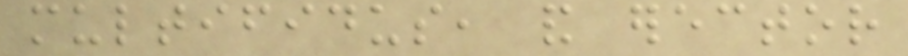multifidus, and erector
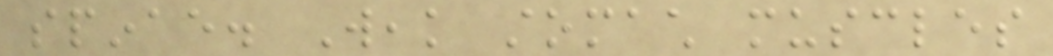spinae. Weak stomach muscles
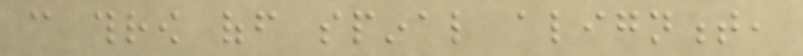can throw off spinal alignment,
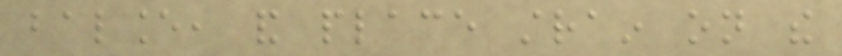balance, and place strain on the
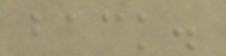back.
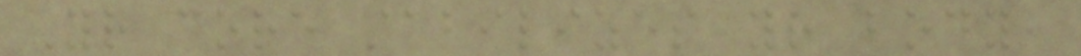Your core stabilizes your body,
